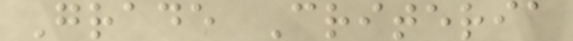Grade Criteria
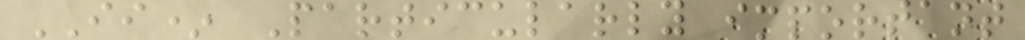II* Particularly important
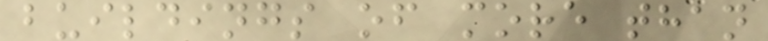buildings of more than
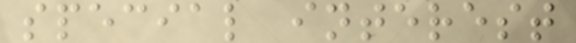special interest
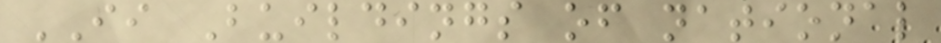II Buildings of national
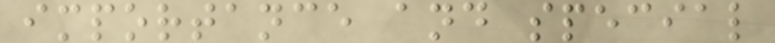importance and special
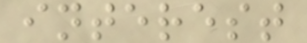interest
